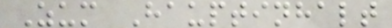Zum Hauptinhalt
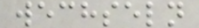wechseln
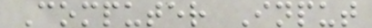Computer Input
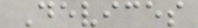Devices
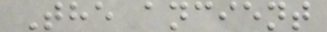The ancient
